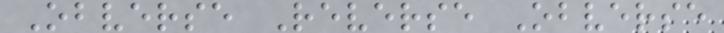Obverse Reverse Obverse
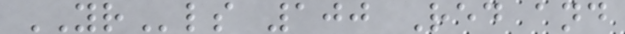YRls 100 Red and
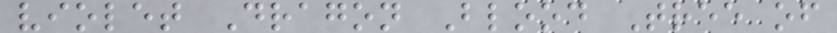violet Dragon Blood Tree of
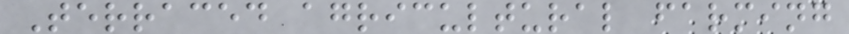Terraced agricultural farming
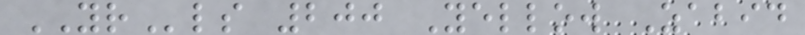YRls 200 Yellow Zabid
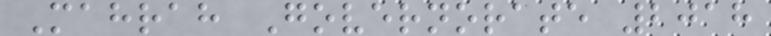Mahrah Governorate 2018
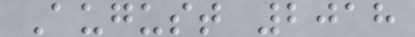August 2018
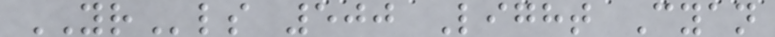YRls 500 Light Cyan
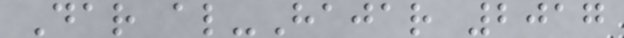Dar al-Hajar 2017
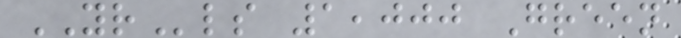YRls 1,000 Green
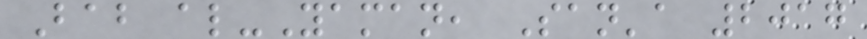Bab al-Yaman, San'a 2017
